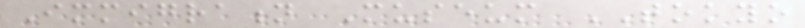Immigration Museum TOKYO
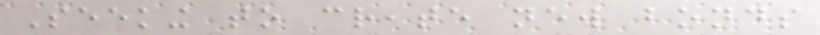Seeking to create new bonds
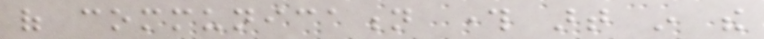of communication through art in the
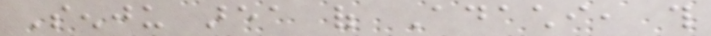Senju area of Adachi, this
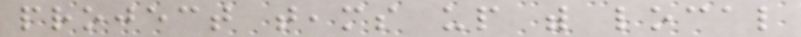project teams up with local
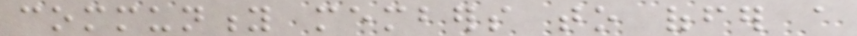community members to offer a
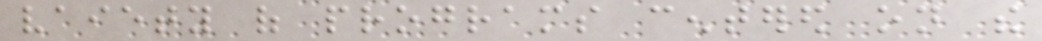vaiety of programs centered on the
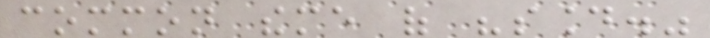common theme of "sound."
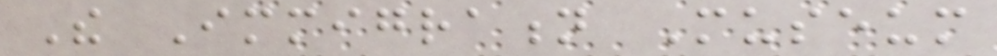The Immigration Museum
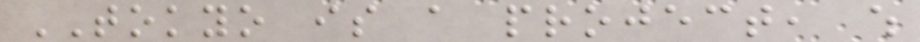TOKYO is a project, which
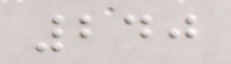240
